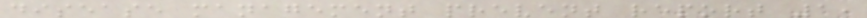disease management prevent report 1,
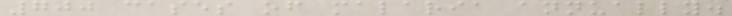700 cases of malaria annually.
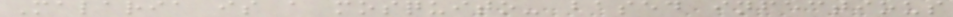Malaria is a mosquito- based infectious
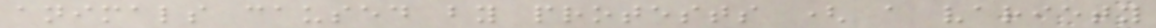animals caused by protests ( a variety
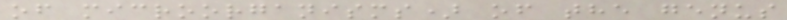of microorganisms) of the genus
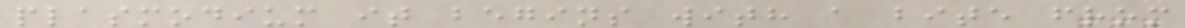plasmodium it begins with a bite from
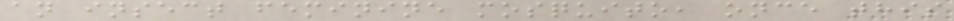an insect feminine mosquito, once this
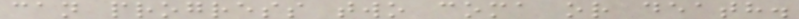can progress two coma or death.
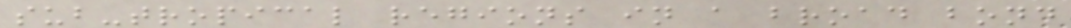sub-tropical regions in a broad bond
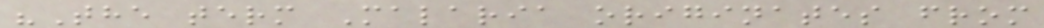"The term Malaria originates from
